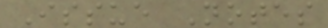Issue Notes
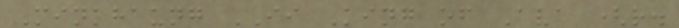Minkhaung II King of Ava (r.
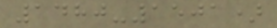1480-1501)
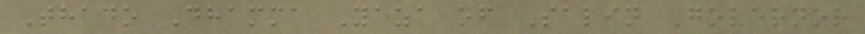Thado Dhamma Yaza of Salin Governor
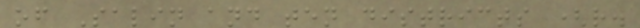of Salin and ten districts (r.
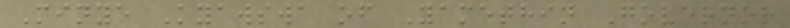Minye Kyawswa of Yamethin Governor
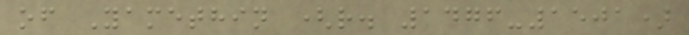of Yamethin (r. 1476-1501)
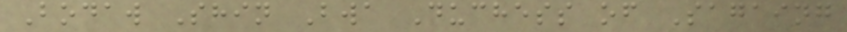Bodaw Shin Bwa Duchess of Sagaing
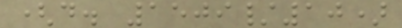(d. 1509/10)
